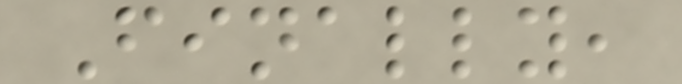Finally,
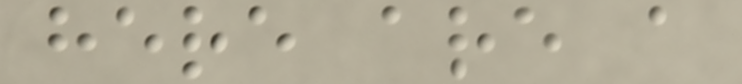here are a
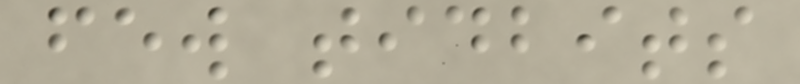few tidbits
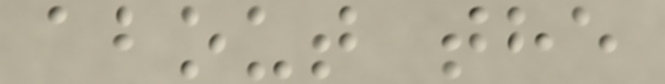about the
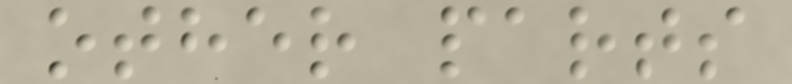other parts
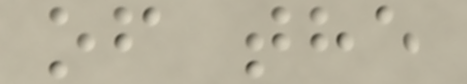of the
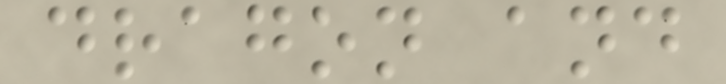dragon and
